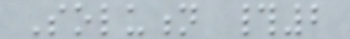Solution #2
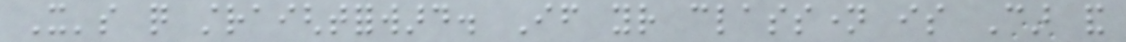It's quite straightforward. If your classname is Car and
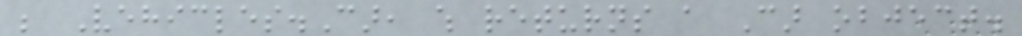be Vehicles.Car, which returns a Car object.
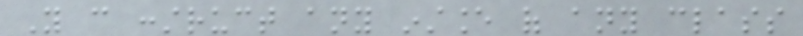You can construct any instance of any class
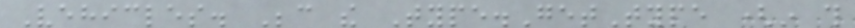Vehicles. Because the Type.GetType (in this
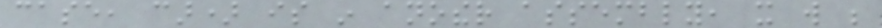case, car) is in another assembly, it will be
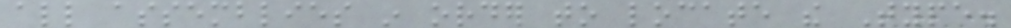all assemblies in order to locate the Type.
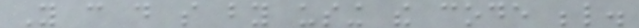You can do so by using the code below.
